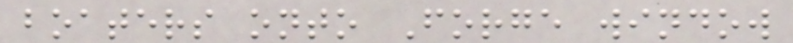boaters onto Forge window
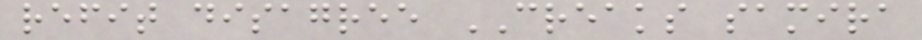refit disagree CREAKS samira
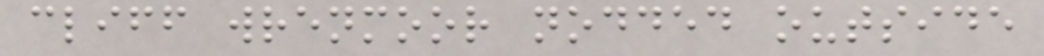cliff wrenmoor nodded outside
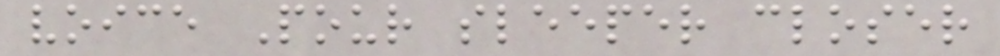voice Pour sleeper closer
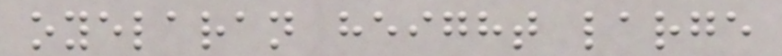oyelaran height large
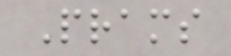Prams
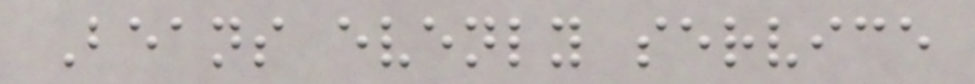Beans evenly service
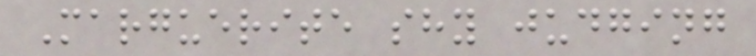Marguerite shy judging
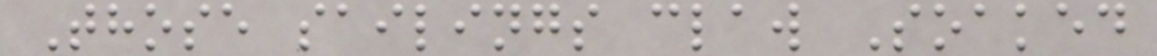Those sailings claw Soaked
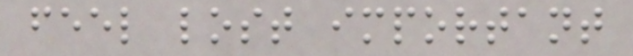feel lost important
